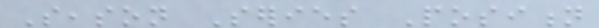Season Series Position
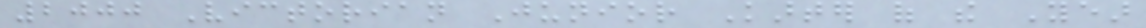2000 Victorian Junior Karter of the Year
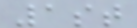1st
